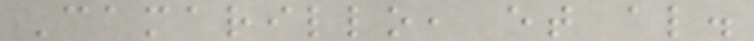Camarillo, et al.
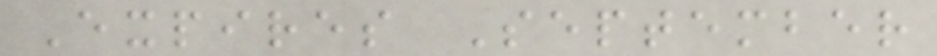Expires September
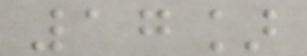17]
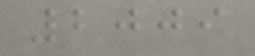2009
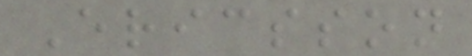Ericsson
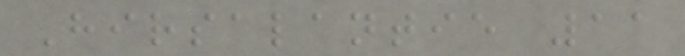Hirsalantie 11
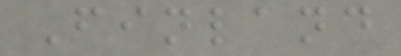Finland
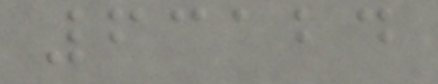63124
